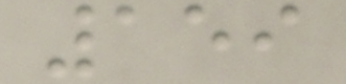159
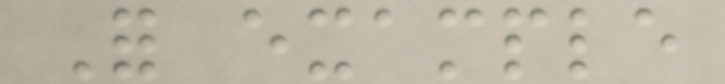For example
